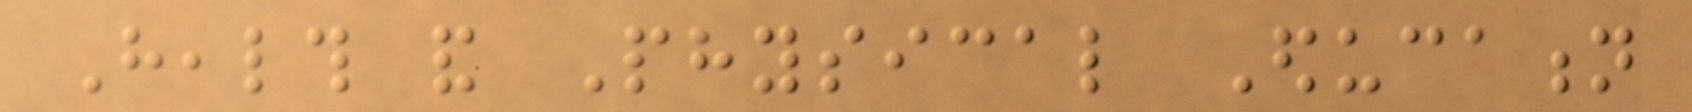Health and Physical Education
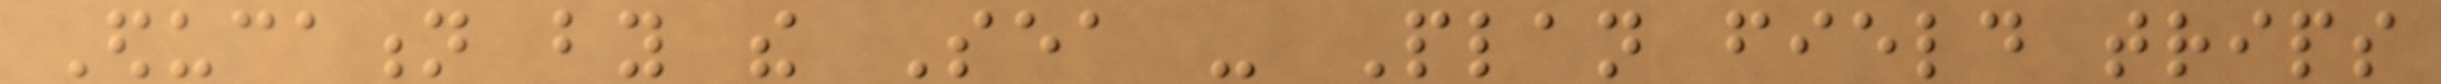Education by the Sea - Plan field trips
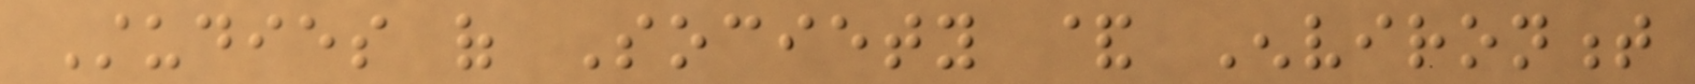Studies of Society & Environment
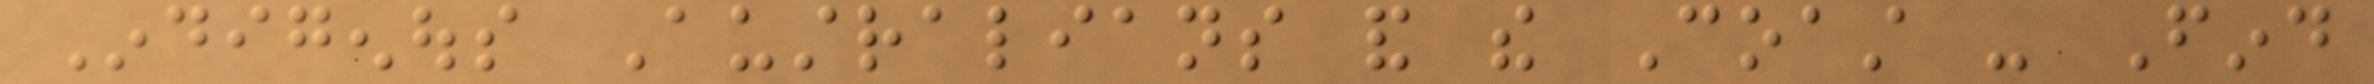Indigenous Australians and the Coast - Find
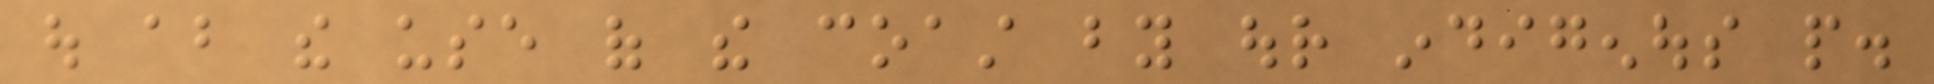out about the use of the coast by our indigenous people.
